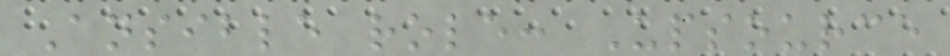Ansible role: Upsource
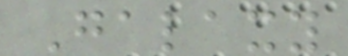Galaxy
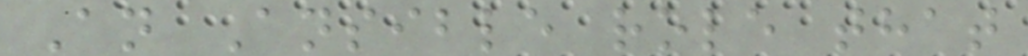An Ansible role that
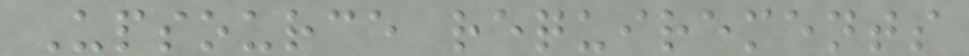Upsource requirements
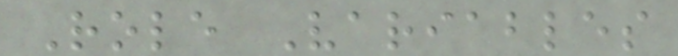Role Variables
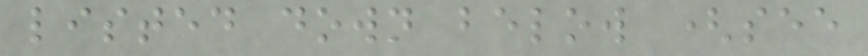listed down below (see
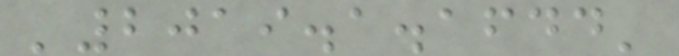'2019.1.1644'
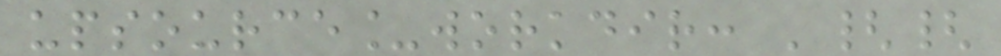upsource_workdir: '{{
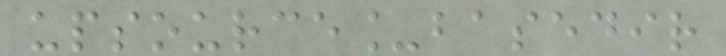upsource_basedir
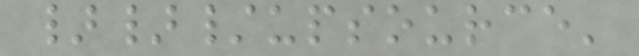}}/upsource'
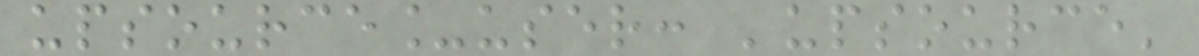upsource_user: 'upsource'
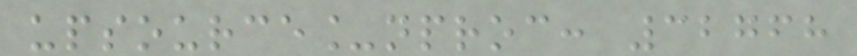upsource_nproc: 32768
